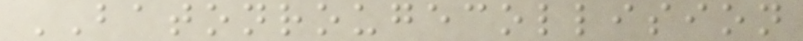BATONROUGECOLLISION
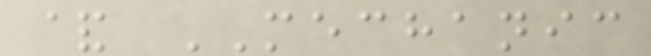& MECHANIC
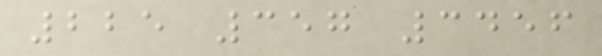225 357 3456
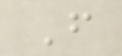F
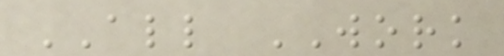ALL WORK
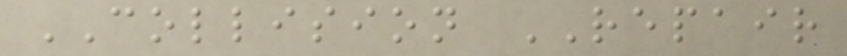COLLISION REPAIR
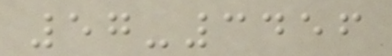57-3456
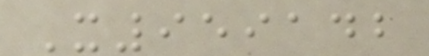X959142
